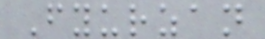Fyurzan
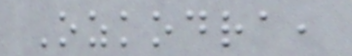Ozkodra,
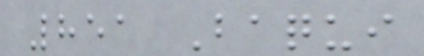851 Baqui
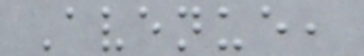Avenue,
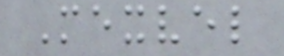Mexvel
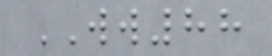WW88
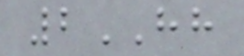2HH
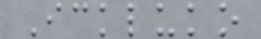Ickluko
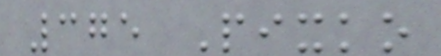375 Pixko
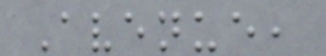Avenue,
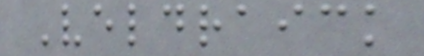Veldraick
